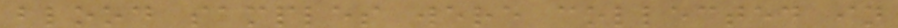blood samples were collected in
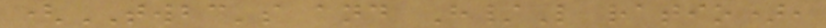(TWBC's and H/L ratio),
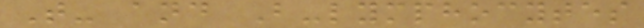T- and B-lymphocytes
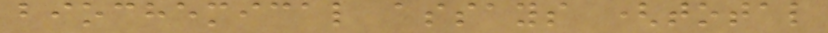biochemical assays (total
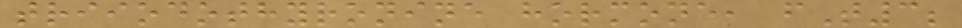triiodothyronine hormone, fT3;
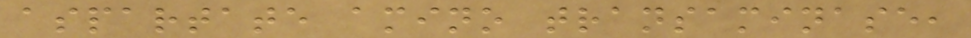aspartate amino transaminase,
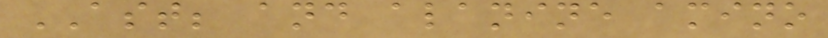AST; and alanine amino
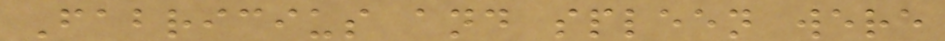Fabricius and spleen were
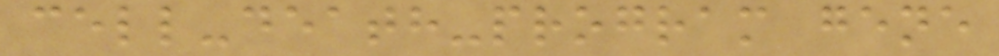cell-death-program gene
